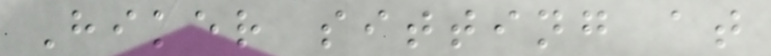Hiker sitting at
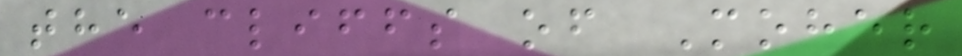the cliffs of Moher
